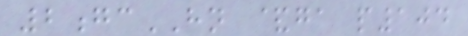2gcHN &ga p104
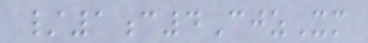/1c4CjzXm
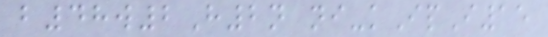b48w2H2n ni-kIpI15
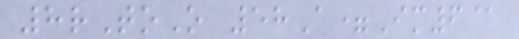8rToO 58A=Im6@
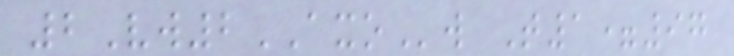2Vw2AXOw T1=97
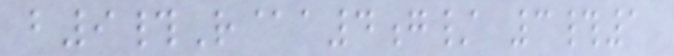b9#R@a4g/ 3#1
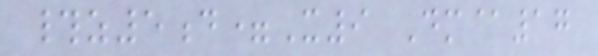#z5d=X9 Dm@17
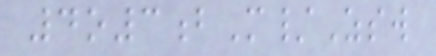4o3bM/Zsw
